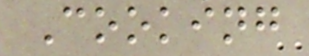Cooking
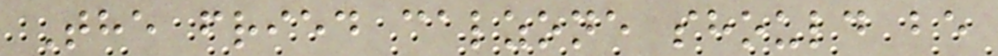The fried calzone should be
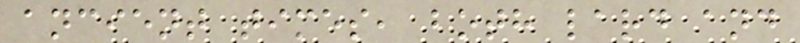ancient times, both lard and
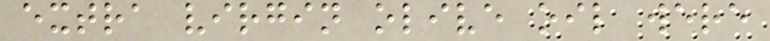extra virgin olive oil were
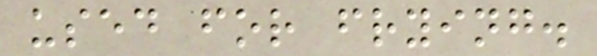used for frying.
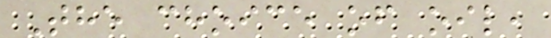The choice of oil,
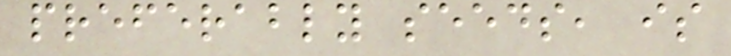preferably seeds, is
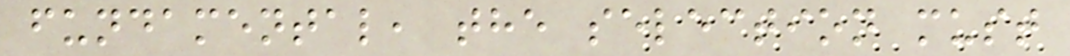fundamental, the selection must
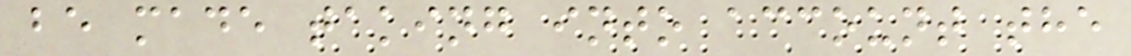be made taking into account the
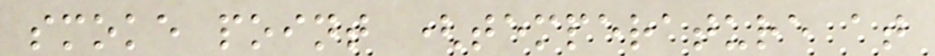smoke point (temperature at
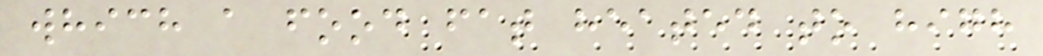which a food fat heated to high
